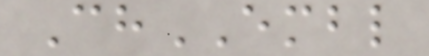ChEMBL
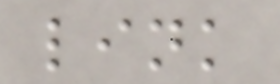link
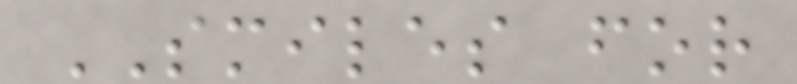SMILES for
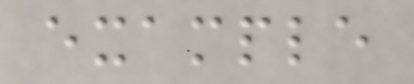example
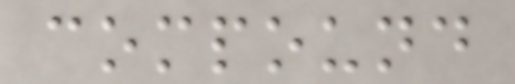compound
